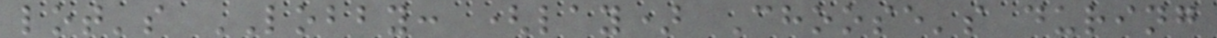lot's LOBBY: (lay) Choose's during
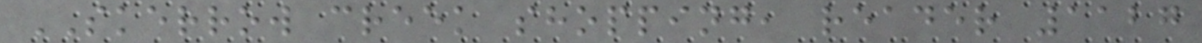SKERROW creek shopping, reader 1127
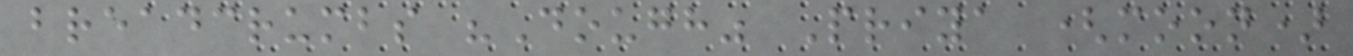breadcrumbs "Dough" Priya (moon)
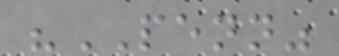"PENN"
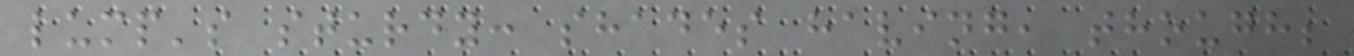lump's sturdy: shades having, though;
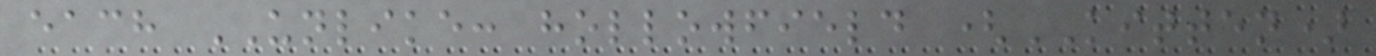each UNLIKE: hollowfield (KITTEN)
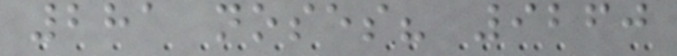281 noses? 9260
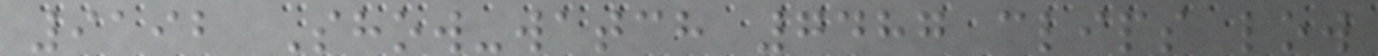9192 Show-watch 7487 clips low
